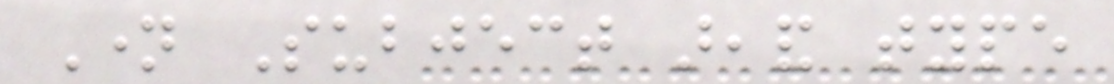Name Subject areaand type
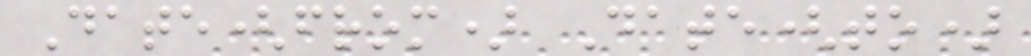Date(from) Date(to)
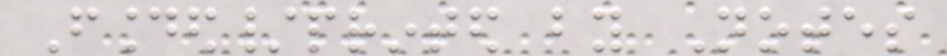Founded/printed by Notes
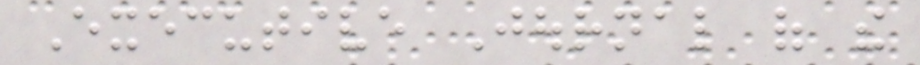Executive Journal of the
